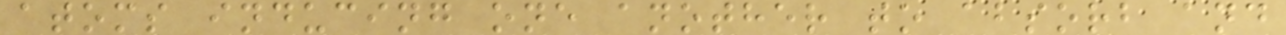atoms inducing one another to absorb and
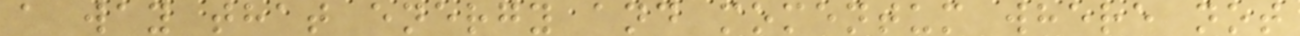a way that energy and momentum where not
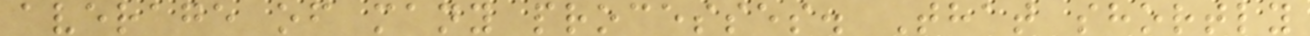average of many processes. That shortly
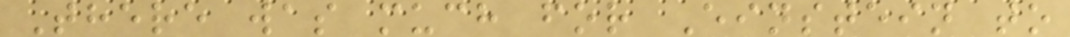There was much for Einstein to
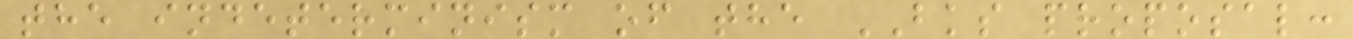the indeterminism of the BKS proposal:
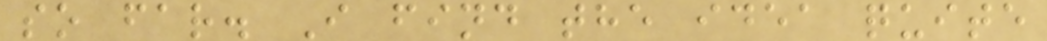so far. I find the idea quite
